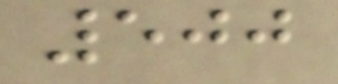500
